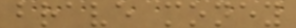brave money
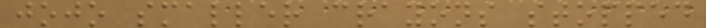jojo smaller crayons stopped
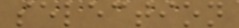selection
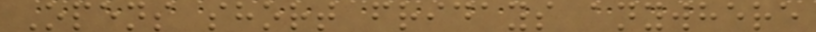Opens short fridays anywhere
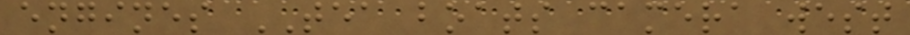engines TEA boats camera west
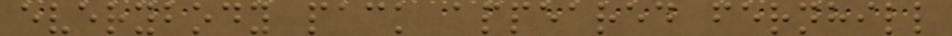everybody pack appeared fernhill
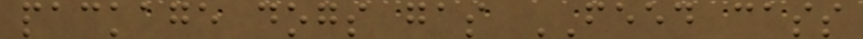package dogs gas FEED cass
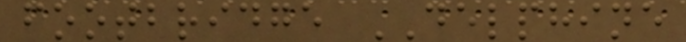footbridge DELPHINE
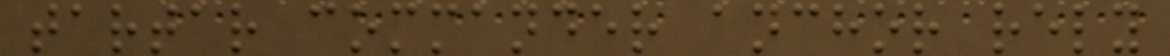tartar commander anchor rely
